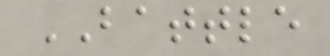BATTLE
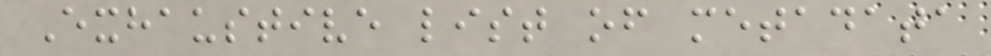Exhaustive list of metadata
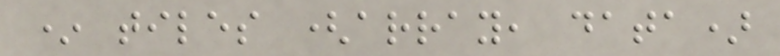* tiles (array, data)
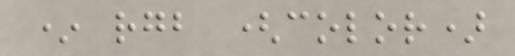* rgb (color)
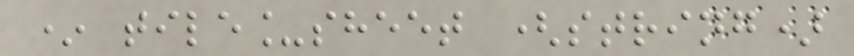* tile_sheet (string)
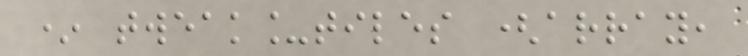* tweak_tiles (array,
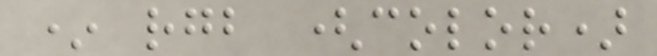* rgb (color)
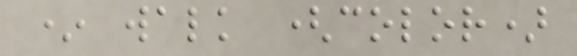* walk (color)
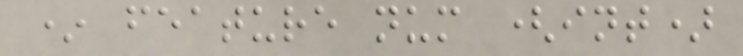* feature num (int)
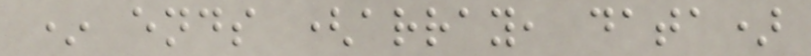* ends (array, data)
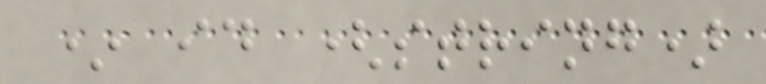* id (string)
